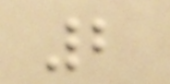2
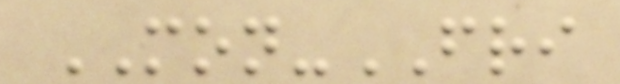MON-FRI
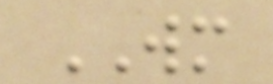WM
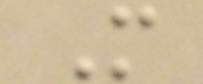M
